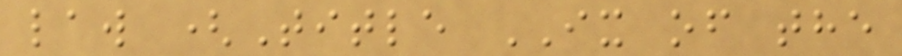law (Title IX of the
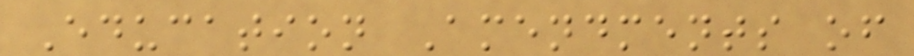Education Amendments of
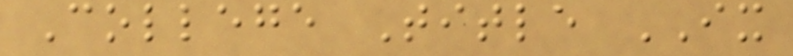College Title IX
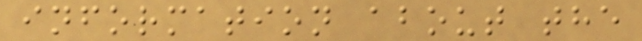information about the
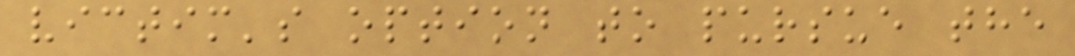victim's option to pursue the
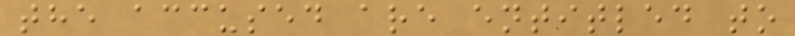the accused are entitled to
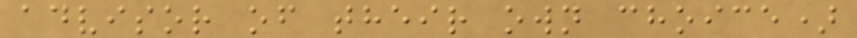advisor of their own choice)
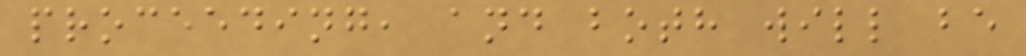proceeding, and both will be
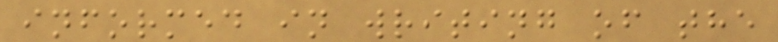informed in writing of the
